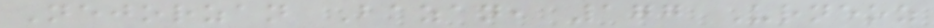Nejorzan Bazan, 177 Urneoz
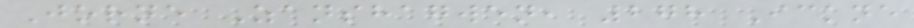Jorne Zanshagwen, 278 Ickne
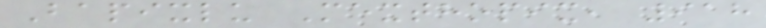Bapixlu Mexthopix, 918
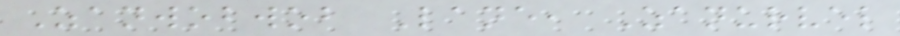Zanwobwob Lane, Zanurvel
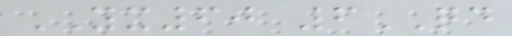YX60 6QD
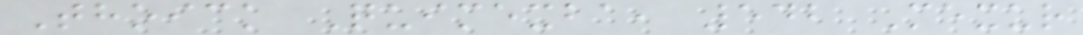Thoick Quimexba, 542 Mexur
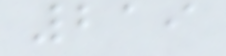219
